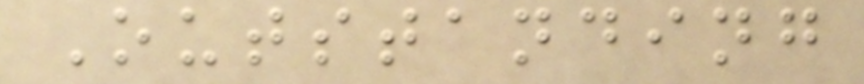Outstanding
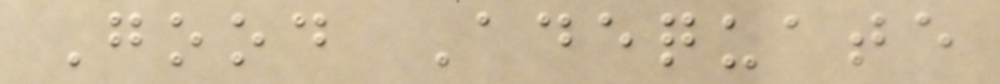Good Adequate
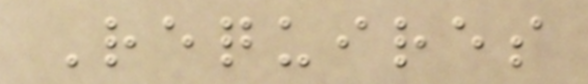Requires
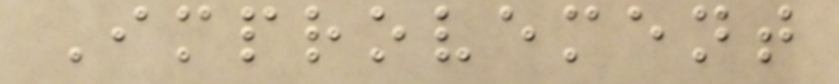Improvement
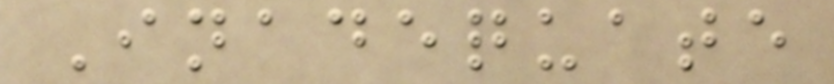Inadequate
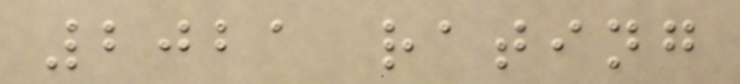2021 rating
